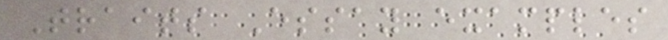Traits Essay examples
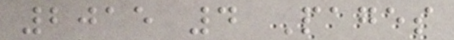2015 4 Pages
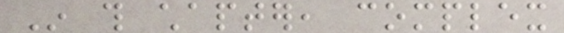In this chapter, complex
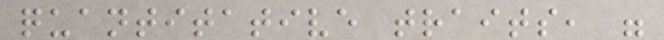quantitative traits, were
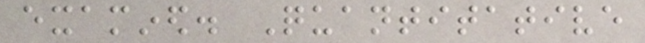examined. Quantitative
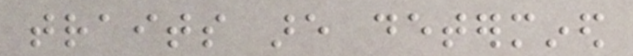traits are determined
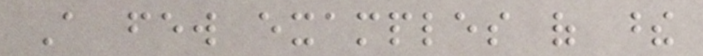A few examples of these
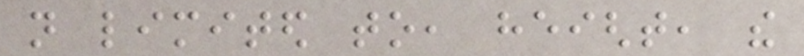not limited to, height, the
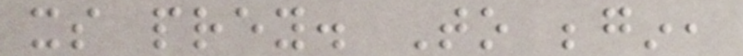its prey. To begin,
